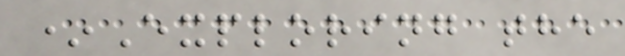*Exploring the
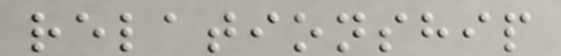relationship
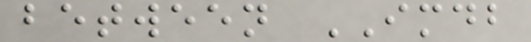between IMDB
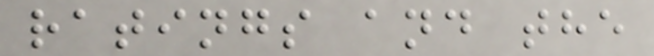ratings and the
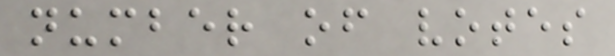number of votes
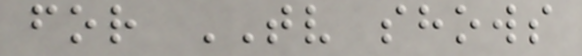for TV shows
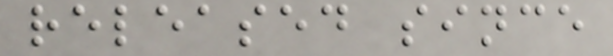released since
